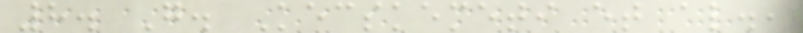8. G. Kecskemeti et al.,
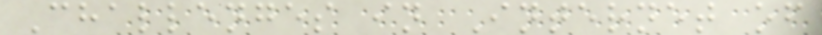Challenges in Internet of
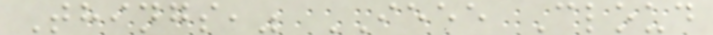Things," IEEE Cloud
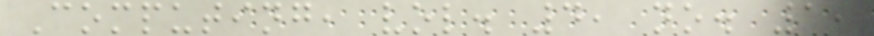Computing, vol. 4, no. 1,
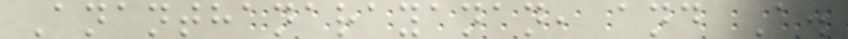Ananthanarayanan, and A.
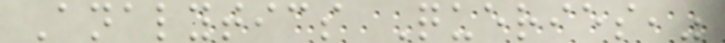Analytics Queries,"
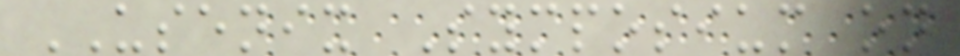USENIX Symposium on
